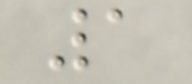1
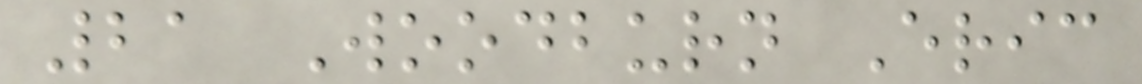21 Woodburn Eric
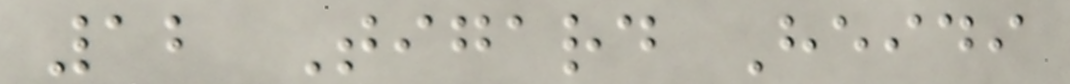12 Tigard Heidi
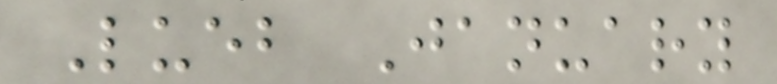Lueb January
